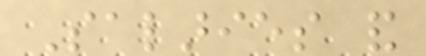Salaries and
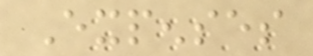Expenses
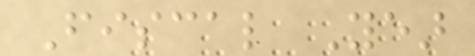Fiscal Year
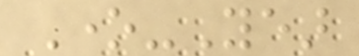One-Year
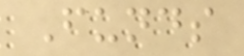Funds
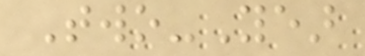Two-Year
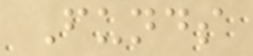Funds
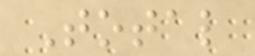Total
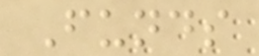Funds
